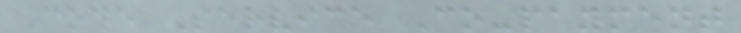Code Service Co-payment
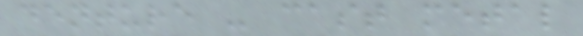denture - cast metal
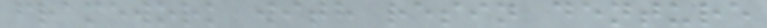framework with resin denture
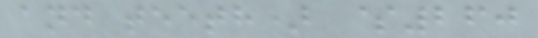and teeth) $260
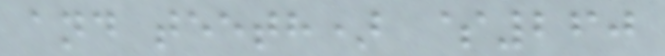and teeth) $260
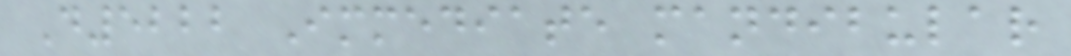D5222 Immediate mandibular
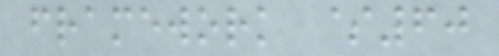framework $60
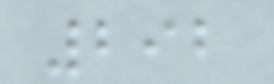292
